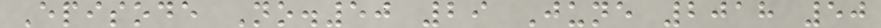Episode No.50 29 June 2018 50
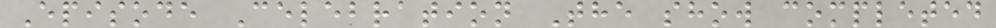Episode Celebration The show completed
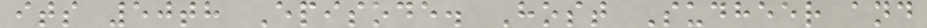its 50th Episode. Host Sudheer and
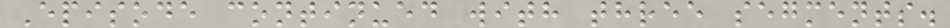Episode continued with three segments.
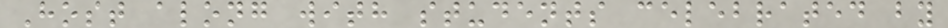Host along with students celebrated by
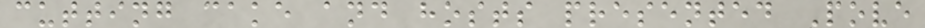cutting cake and hosts presented Pove
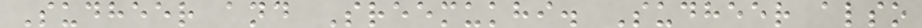Sudheer and Sreemukhi. Sudheer also
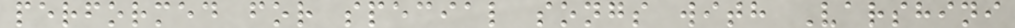performed for special songs with Varshini
